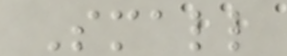Small
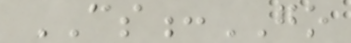CS:GO
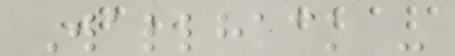Wallhack -
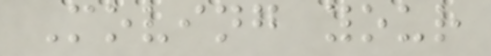Moving your
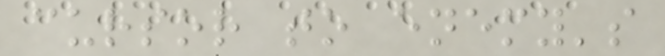cursor to enemy's
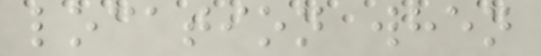location when
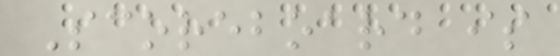Scoreboard is
